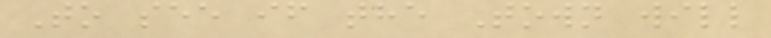To see if the Town will
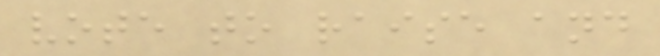vote to raise and
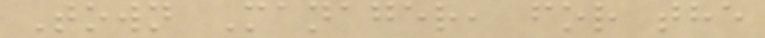Town Manager, for the
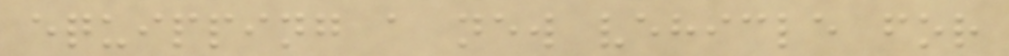equipping a new vehicle for
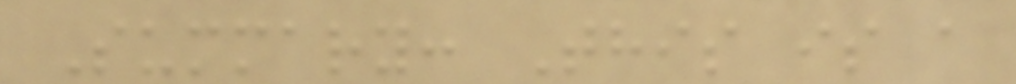Summary: This is a
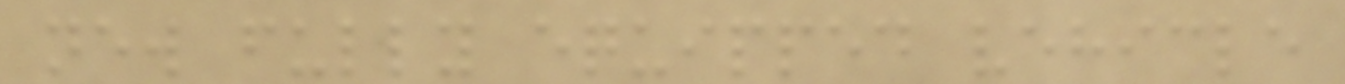new fully equipped vehicle
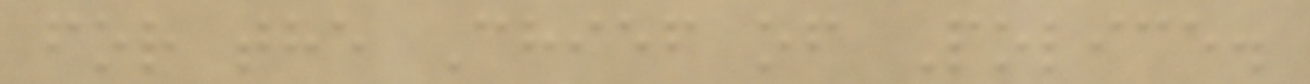for the Chief of Police.
